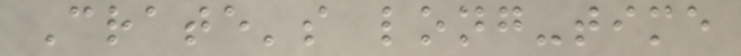Crate's long-time
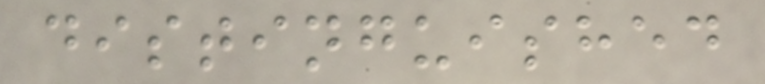distinguished
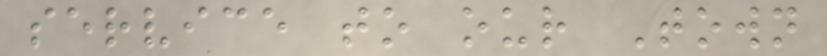service to our Town
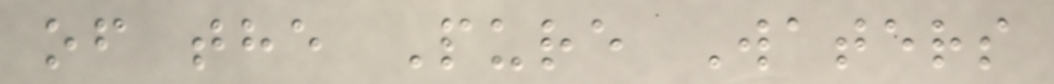of the Pure Waters
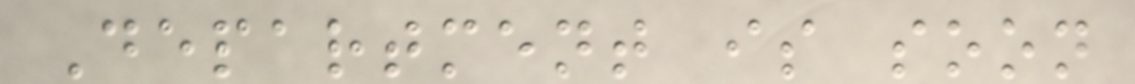Department is soon
